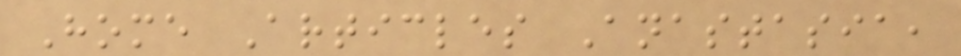Home Articles Anastasia,
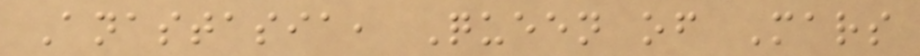Anastasia, Queen of Mars
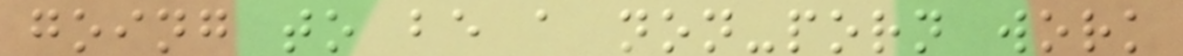going to be a non-porn work
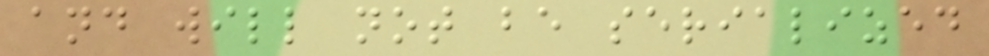and will not be serialized
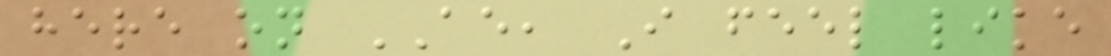here on AE, I feel like
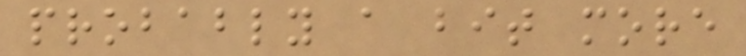probably a bit more
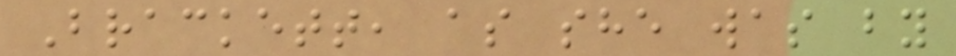Brackett, as she was by
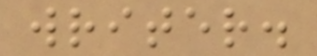writer.
